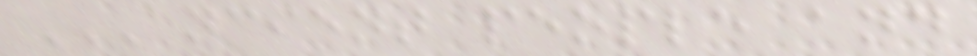ANCIENT PEOPLE AND
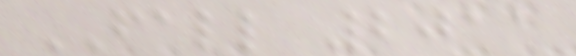FALL 2011
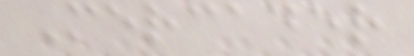Mercader
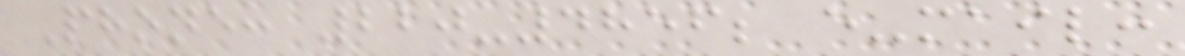Phone: 220-4856; e-mail:
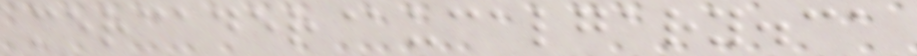mercader@ucalgary.ca
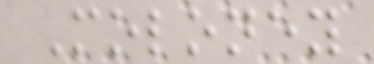Moloney
